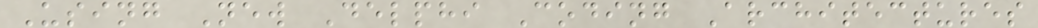Using New Delphi Coding Architectures
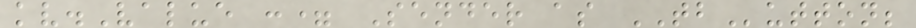kv.Value := Sender as TButton;
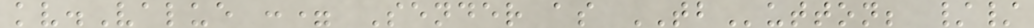kv.Value := Sender as TButton; //
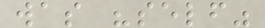was "self"
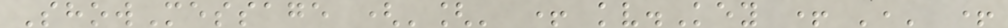ShowMessage ('[' + kv.Key + ',' +
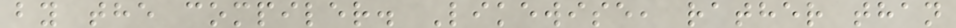by the compiler. Likewise, rather than
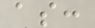as:
